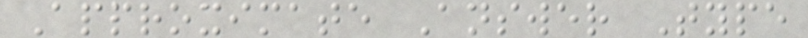Approximate Answer Type
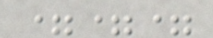===
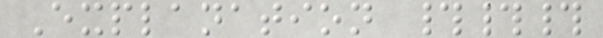Explanation ###
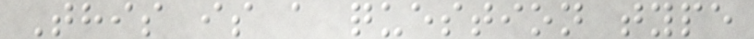This is a question type
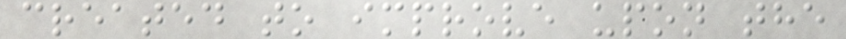created to improve upon the
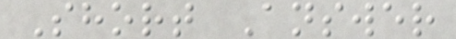Short Answer
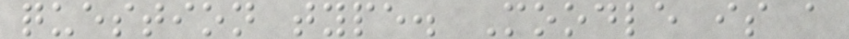question type. Moodle is a
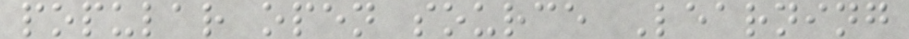popular open source Learning
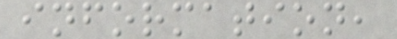information,
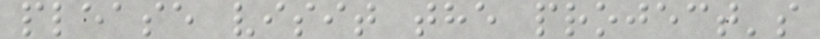please visit the project's
